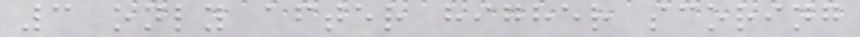3 only after higher scoring
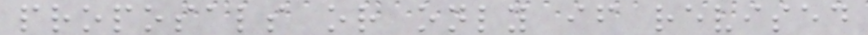proposals or only if revised
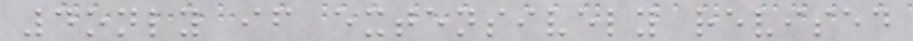4only if extensively revised
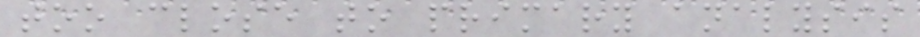too close to primary analysis
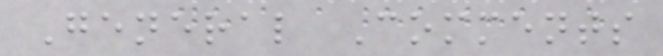General Comments
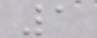1
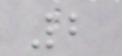2
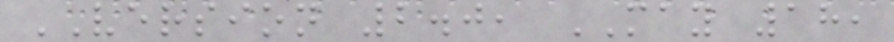VERSION 2.0, MAY 18,
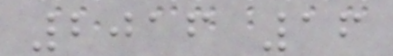2016 16
